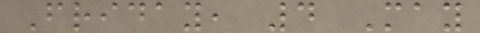Friday, 4 May
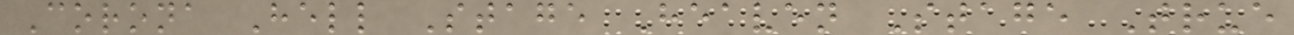Corona Hell Stage Heaven Stage True
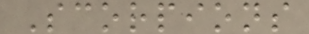Scorpions
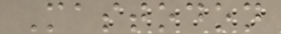Mastodon
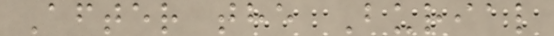After the Burial
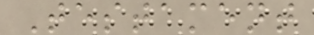Testament
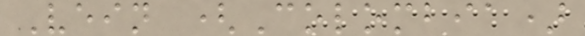Vein (Colombia)
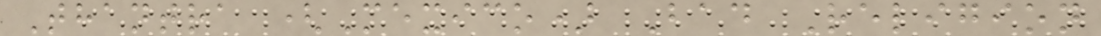Thantra (Mexico) Bad Religion
